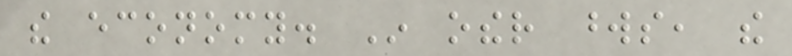the economy. In other words, the
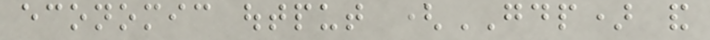economic output (GDP) and
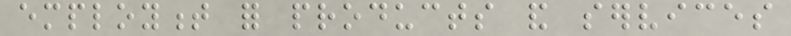employment for products and services
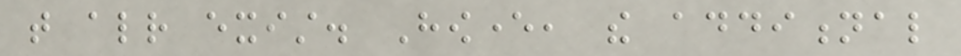that already exist. However, the additional
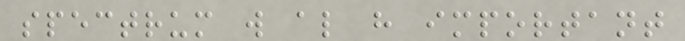spectrum will also have important
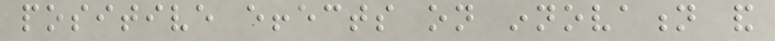positive effects on innovation and
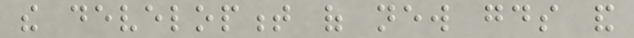the development of new goods and
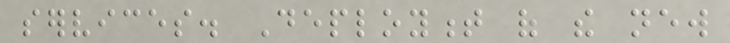services. Deployment of the new
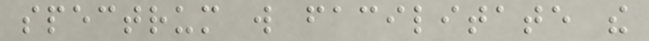spectrum will facilitate the
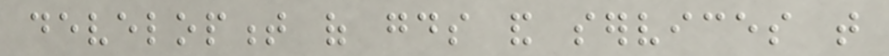development of goods and services that
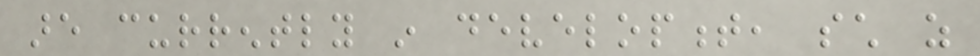are currently in development, such as
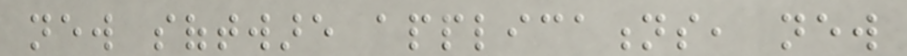new software applications, new
